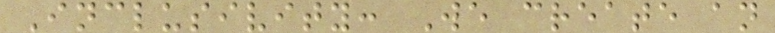Inclusivity: We create an
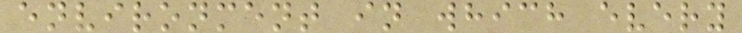environment in which every
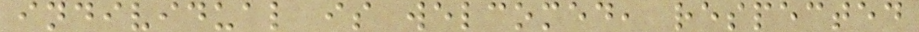individual is welcomed, respected
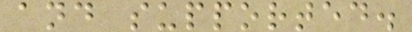and supported.
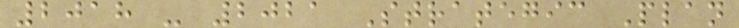2018 - 2021 Strategic Plan
